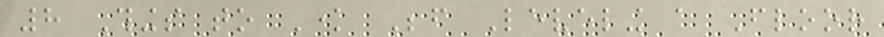8 Things to Know Before Leveling a Floor
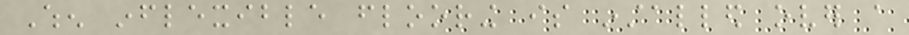When inflexible flooring is installed over a
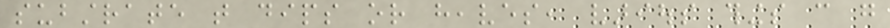substrate that dips or heaves, various things can go
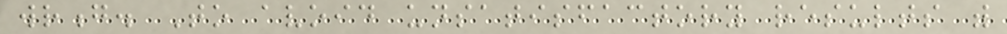wrong. To avoid unsatisfactory results with
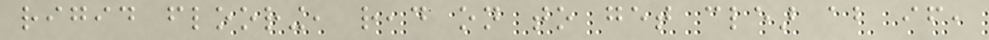rigid flooring, read on to get clear about if,
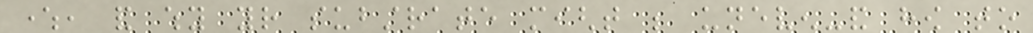where, and why your substrate might be uneven-and how to
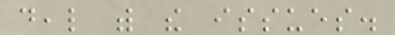deal with the issues.
